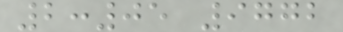2:05 9772
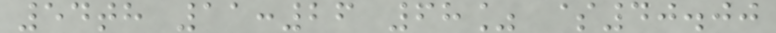54th 11:26 68% $40.00
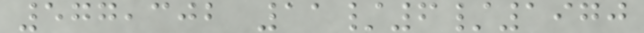577,302 11/6/1970
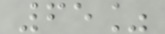65%
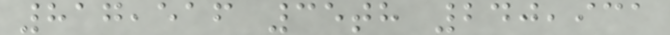817,516 35th 240,931
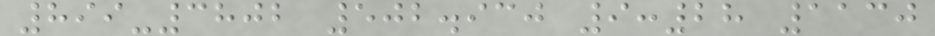899-3802 502.930 9:28 1130
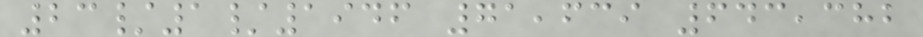23/1/1946 71,639 643,382
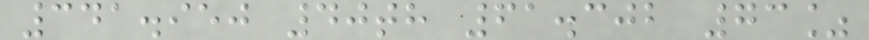341.950 40th 61.302 73%
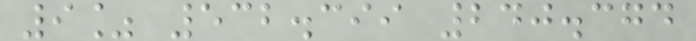9% 532.399 240.374
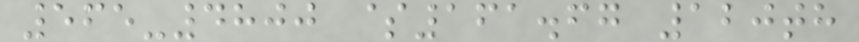565-4800 $161.67 120th
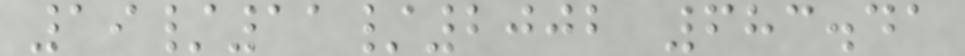19/11/2002 683.41
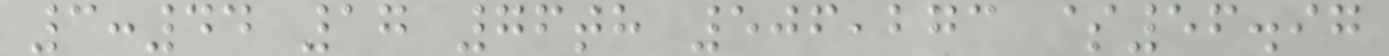3:44 17 76th 506,273 $56.97
